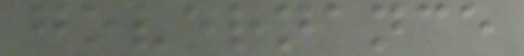governance
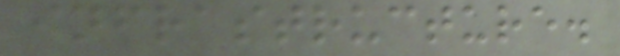infrastructure.
